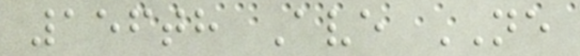156th Ave NE
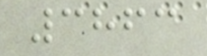3863
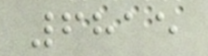6815
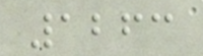1263
